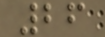26
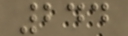244
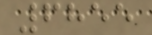6855
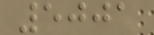5001
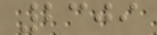2309
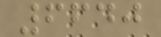6640
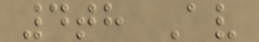4th Av
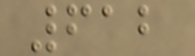612
